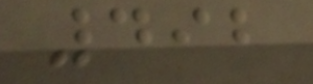492
